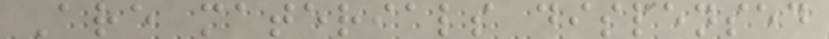Are materials dispensed
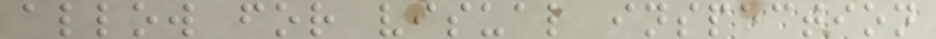allow for visual inspection
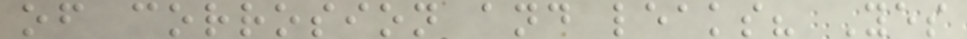of corrosion and leaks? Yes
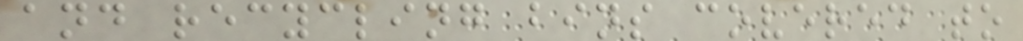and recycling bins covered to
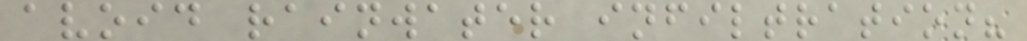avoid rainwater infiltration?
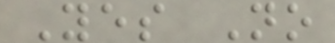Yes No
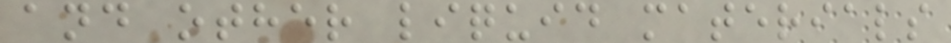and other liquid materials
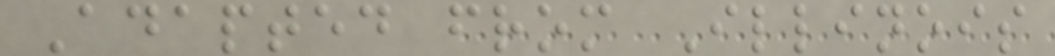Adapted from Illinois
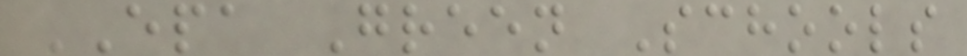EPA Green Schools
